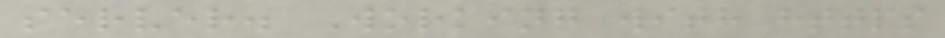server. Working with https
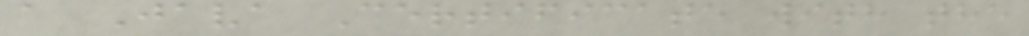a Java Certificate with the
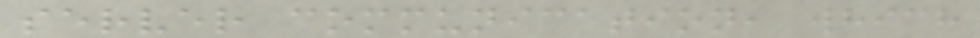server communication, which
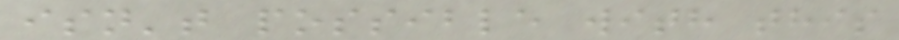isn't possible with this
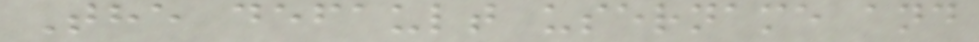The default username and
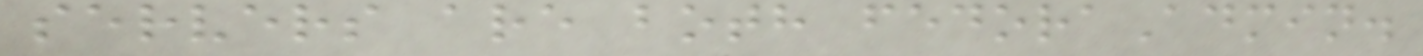servers are both fedoraAdmin.
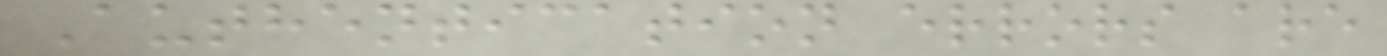Authentication errors are
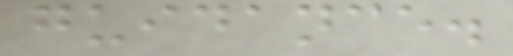guidance.
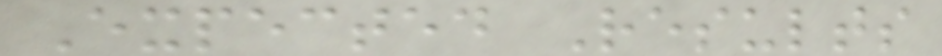Expected Results
